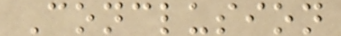Conclusion
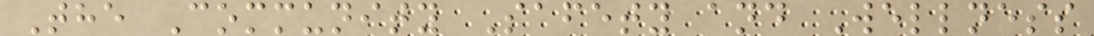The Community Safety and Wellness
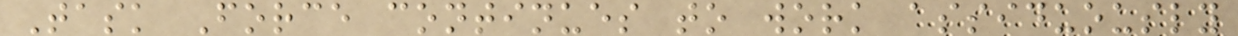Task Force continues to work assiduously
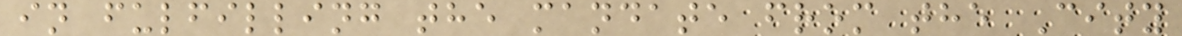in fulfilling the mandate from the City
